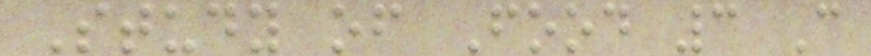Study of Food 3 C
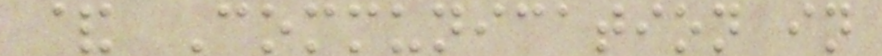& Communication in
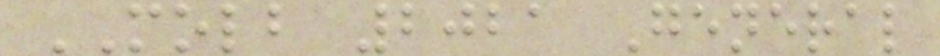MOLB 2021 General
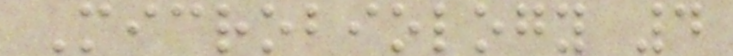Microbiology 4
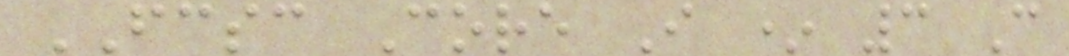FCSC Core I * 3 C
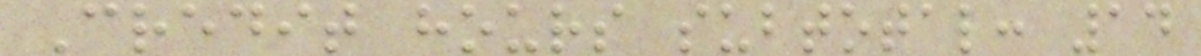Credit hours subtotal: 14
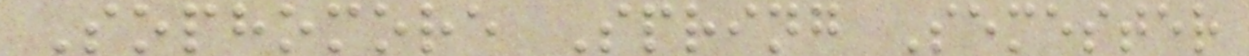Sophomore Spring Semester
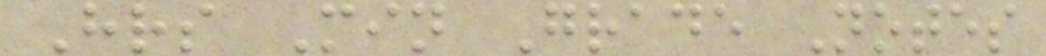Hrs Min Grade Notes
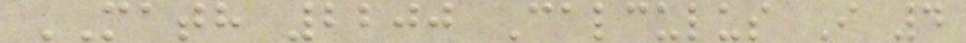MATH 2200 Calculus I 4
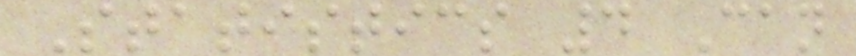Statistics 4 Can
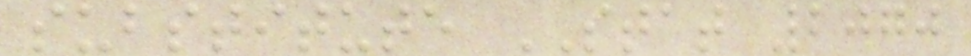substitute STAT 2070
